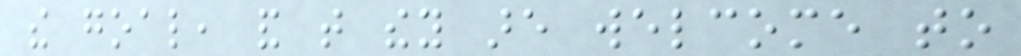the goal, and that they are welcome to
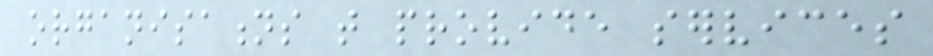organisations that provide services
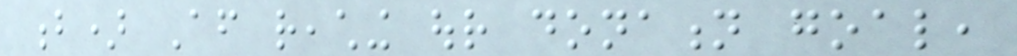b) After reaching our donation goal,
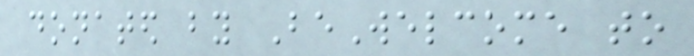donated by BeWelcome to
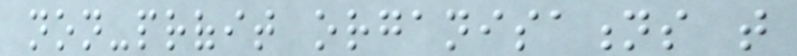non-profit organisations that
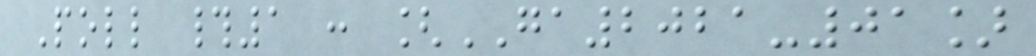Poll #1 : [GA2021-01]
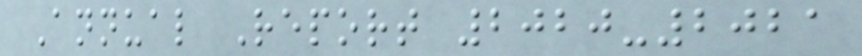Annual Report 2020-2021
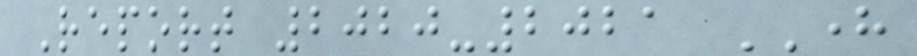Report 2020-2021 HERE
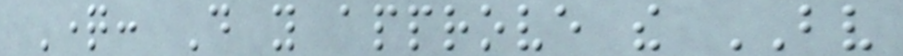Question: Do you approve the BV
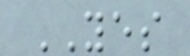YES
